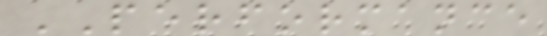PERFORMANCE
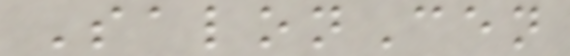SalonCen
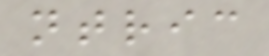ntric
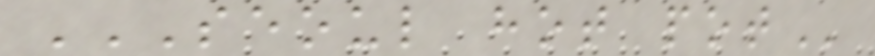SEOUL HOT POT
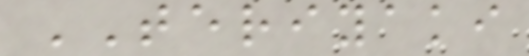TERIYAKI
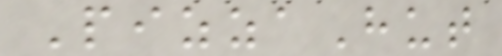PizzaHut
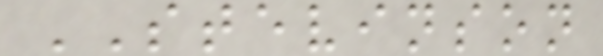STEVINSON
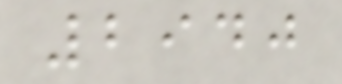2940
